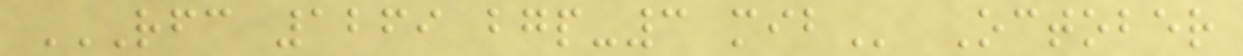RFC 1269 BGP-3 MIB October
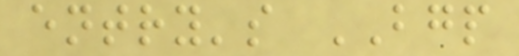entry's BGP
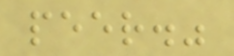peer."
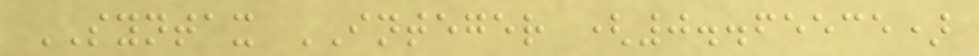SYNTAX INTEGER (0..65535)
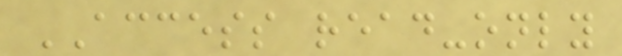ACCESS read-only
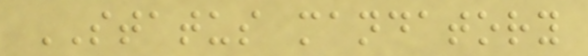STATUS mandatory
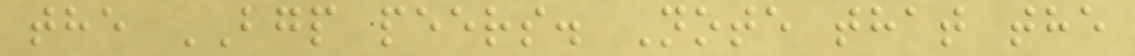the BGP peers. Note that the
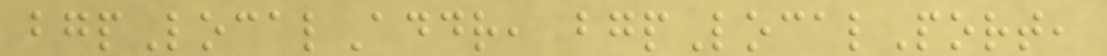bgpLocalAddr, bgpLocalPort,
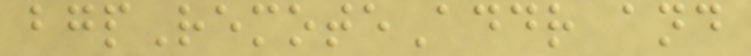bgpRemoteAddr and
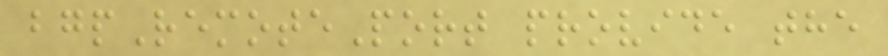bgpRemotePort provide the
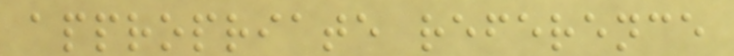appropriate reference
